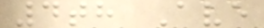4th Ave
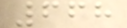668
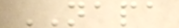NAPA
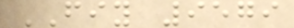FIY 9579
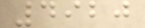4920
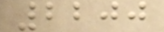2200
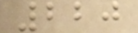220
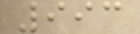993
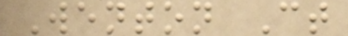Wenton Ct
